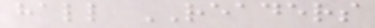hall READERS
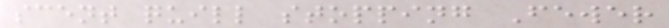scent quill stopping Fewer
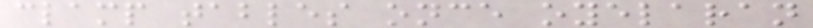clamp tables once oyelaran
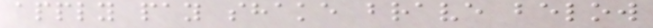apply pay shake brave below
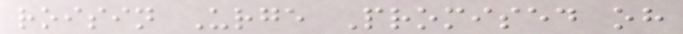roisin Urge Promised oh
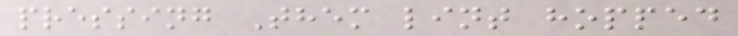pressing Them lint hopped
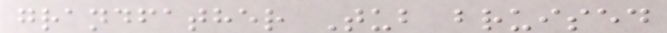grandfather Tub bruised
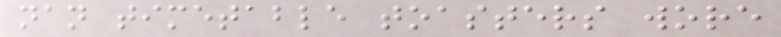nan timetable toasters wore
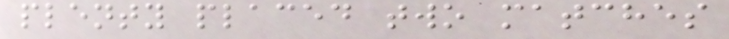plenty placed two matches
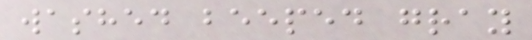washed beeped gray
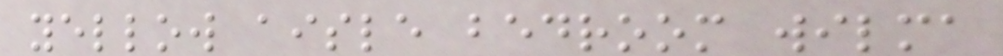yellow aisle bedroom wilma
